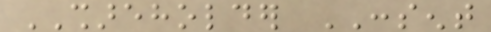SHAREHOLDER CONSENT
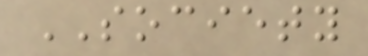SOCIETY
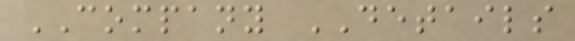COMPANY DETAILS
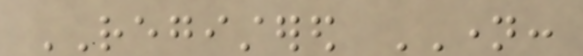REGISTERED NAME:
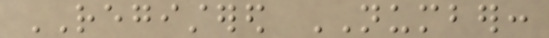REGISTERED NUMBER:
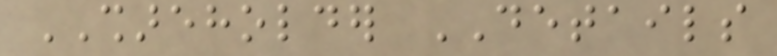SHAREHOLDER DETAILS
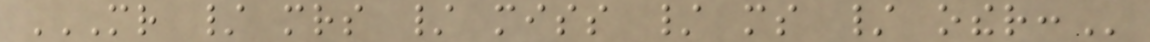MR / MRS / MISS / MS / OTHER:
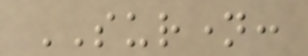SURNAME:
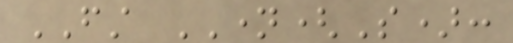FIRST NAME(S):
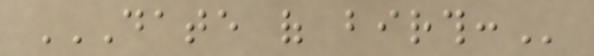DATE OF BIRTH:
